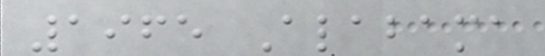1965 Alabama
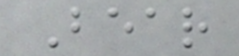Bear
